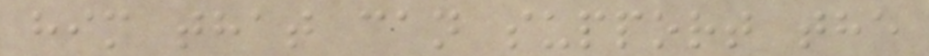him that can support the
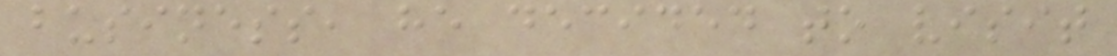business, he decided to visit
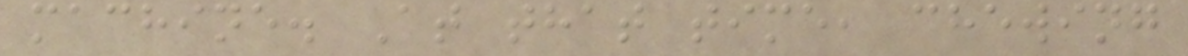machine. At that time, chewing
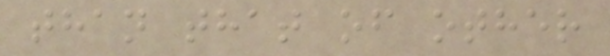than that of other
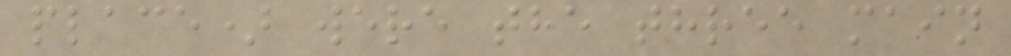place) were the three main
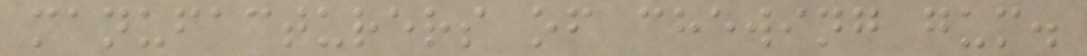manufacturers of chewing gum.
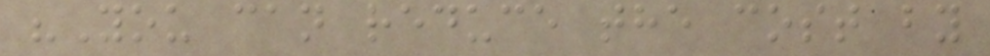"You can reduce the cost by
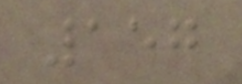157
